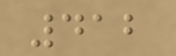412
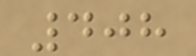408
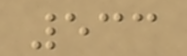533
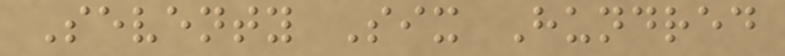Seventy Six Hundred
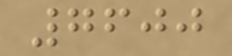7600
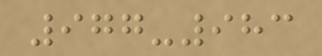977-983
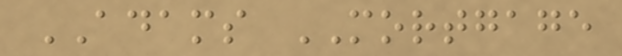ADAMS MORTGAGE
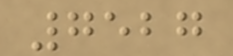7527
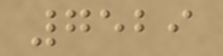7529
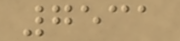7531
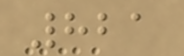821
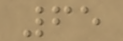65
